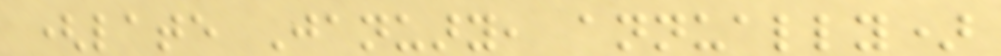(late January, annually)
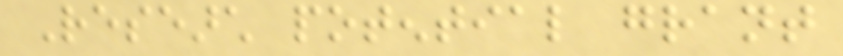Research potential grant
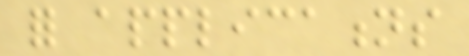for applications
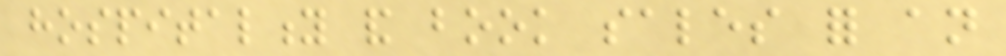hospitality and book sales for an
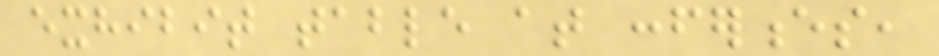exhibit table at conferences,
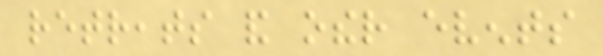retreats and other events
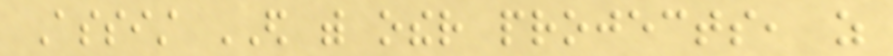Assist ED with other projects, as
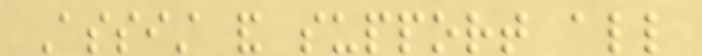Assist and support all
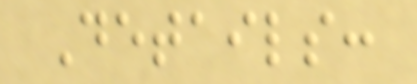Details:
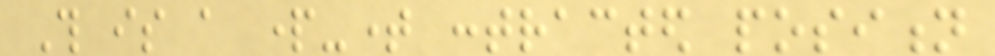This is a part-time contracted position
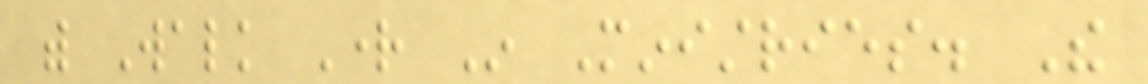with Walk Right In Ministries. The
